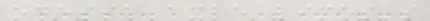odessa axle limes's
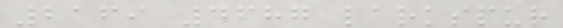2169 4687 larkspur
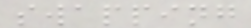swapping
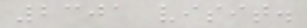2301 visit.
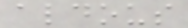aldous
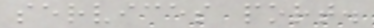services port.
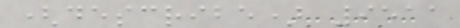(describe) 9511
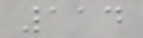114
